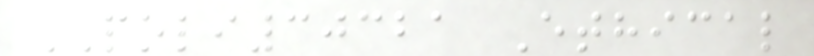POLI30321 Ethical
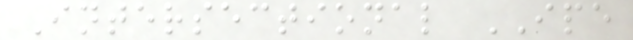Intersectional IPE
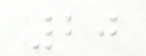20
